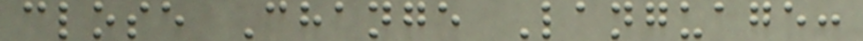close Change Language:
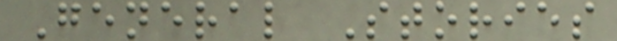General Stories
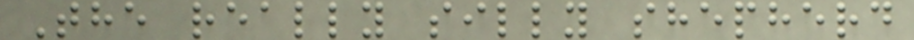The really silly shepherd
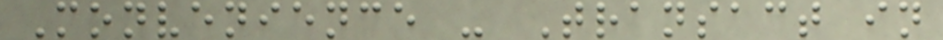Monvenience - Transact in
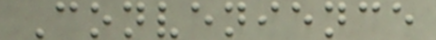Convenience
